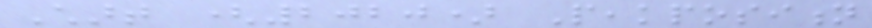Chart (2020) Peakposition
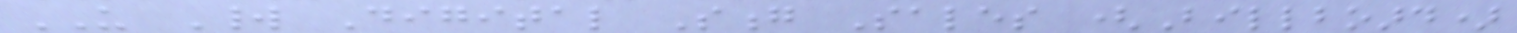US World Digital Song Sales (Billboard)
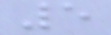5
